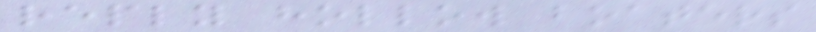reply hollow boaters
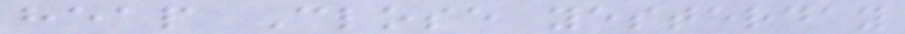heap Close yesterday
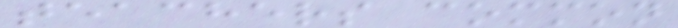teachers common
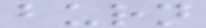burn
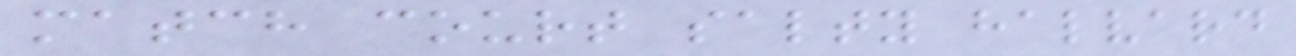match court salty halvard
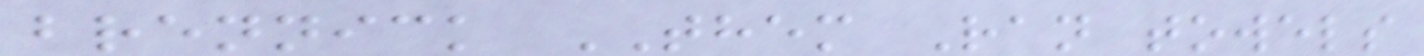brennick THEM Ran towels
